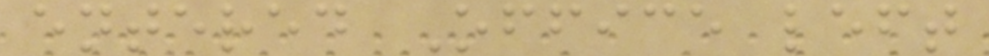entered Office left
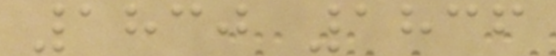1830 1836
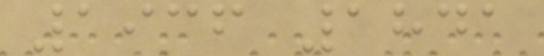1936 1841
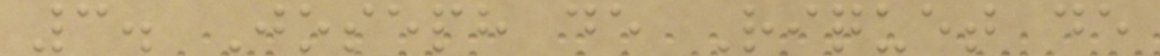3. Joseph de Riquet de
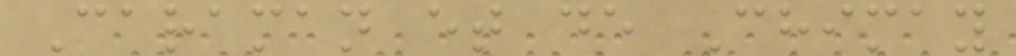Caraman et de Chimay
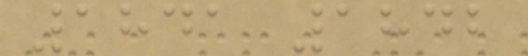1841 1842
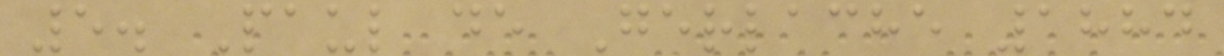5. Paul de Gerlache 1884
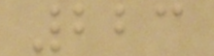223
